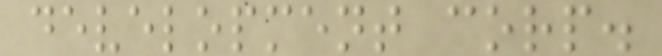development corp.
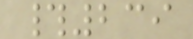#239
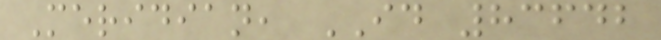Meridian, ID 83642
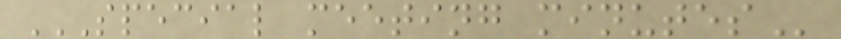SPECIAL MEETING MINUTES
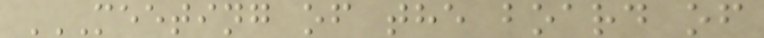MEETING OF THE BOARD OF
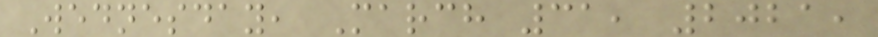Wednesday, March 31, 2021,
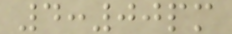4:00pm
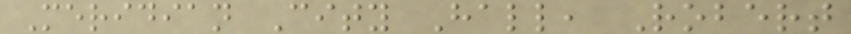Meridian City Hall, Robert
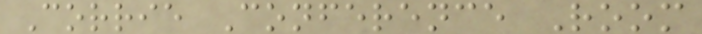Corrie Conference Room
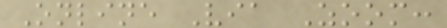Online Via Zoom:
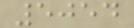5054
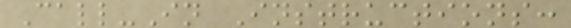Call-In Instructions:
